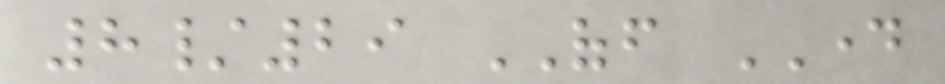8/29 OFF DAY
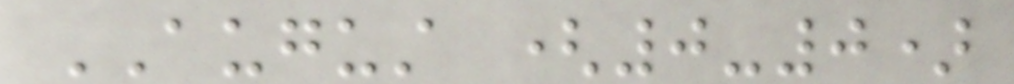AUGUST (0-0)
